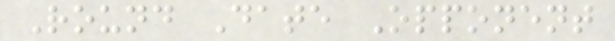Round Date Opponent
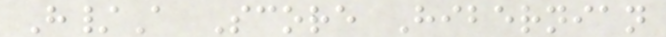H/A Score Hibernian
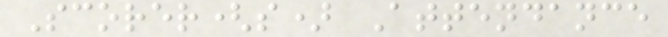Scorer(s) Attendance
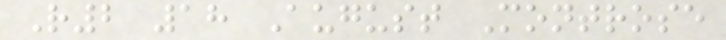R2 18 August Montrose
